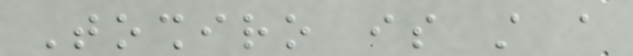Toshiro is still a
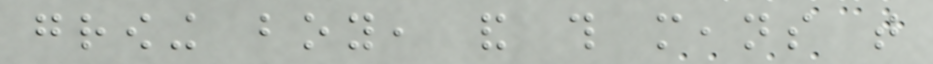growing boy, and this means that
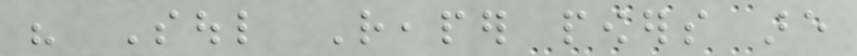his Soul Reaper powers are
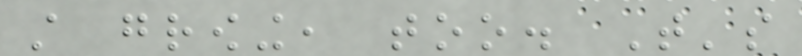still growing, too. That's
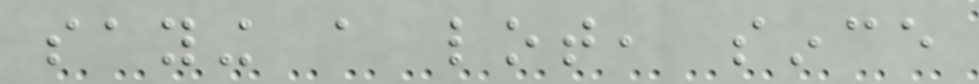saying a lot, since
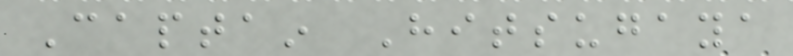Captain Hitsugaya
